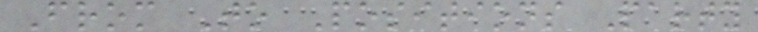From To Positions Party
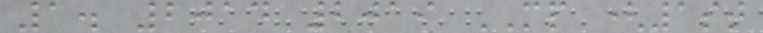1. 2014 2019 MP (1st
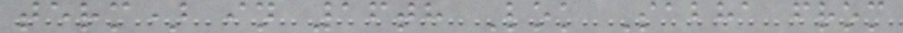term) in 16th Lok Sabha from
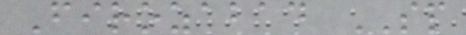Firozabad SP
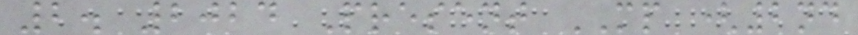2. 2024 Present MP (2nd
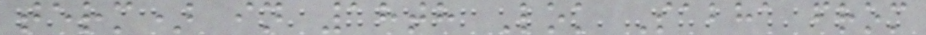term) in 18th Lok Sabha from
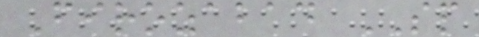Firozabad SP
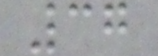37
